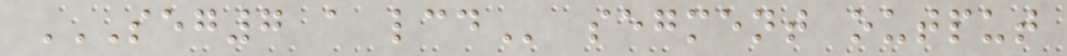SEG7 A LCD segment output
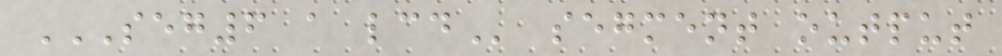SEG6 A LCD segment output
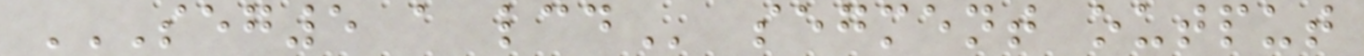SEG5 A LCD segment output
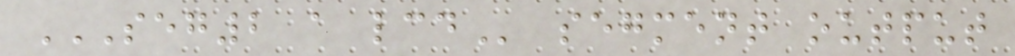SEG2 A LCD segment output
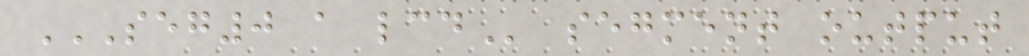SEG0 A LCD segment output
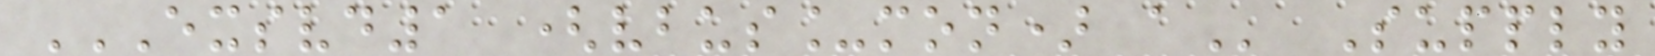EXSVD1 (VBUS_MON) A Supply
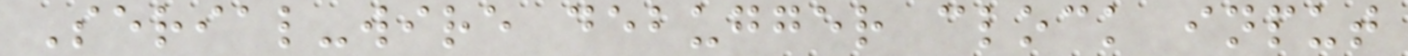Serial-wire debugger clock input
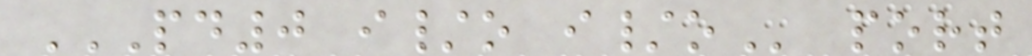PD0 I/O I/O port
